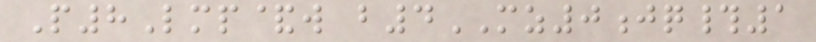P8Lmp&w b4MZ0jq#1
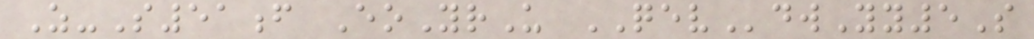Z-S51f EoYrU QEVdwYy5S
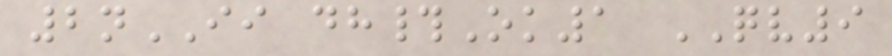2nII dh#Ok1 QV9
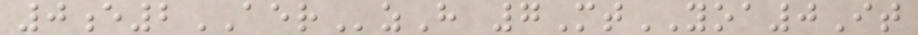0e2AERzH 7MtYOA0It
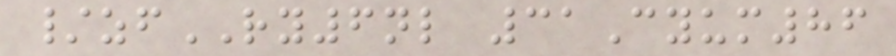/zfRY6nl 31Cyum86
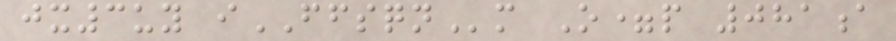jx3uy iFFSQNm O=p 081a
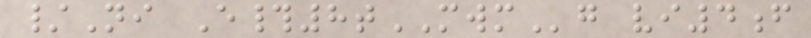/Ni E#8tMWMg vi4f
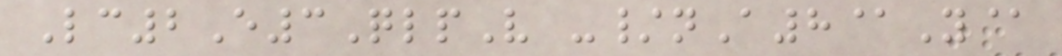Lc2E3QlpV -/nA8@Y@
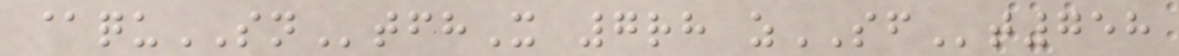@quSNtfhX 7rh zSFt758
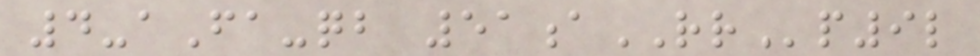4-aFa-qb 51aRRp9l
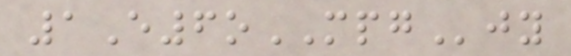1E6oMPGjy
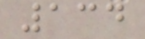134
